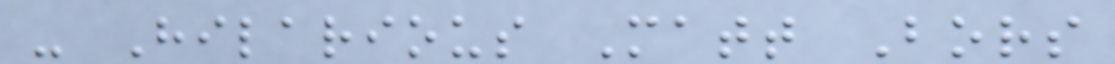- Hilarious Matt Bors
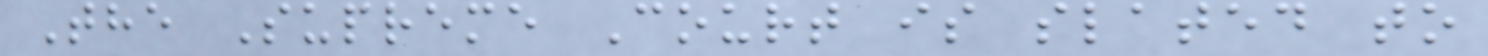The Supreme Court is slated to
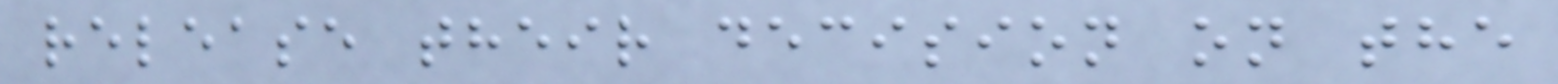release their decision on the
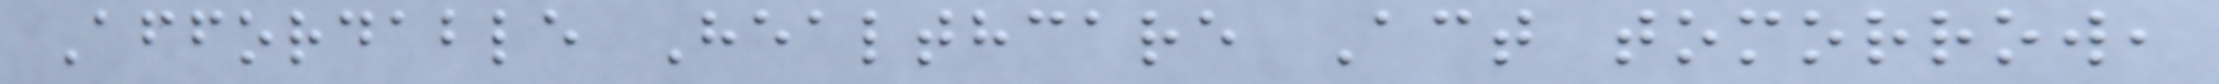Affordable Healthcare Act tomorrow,
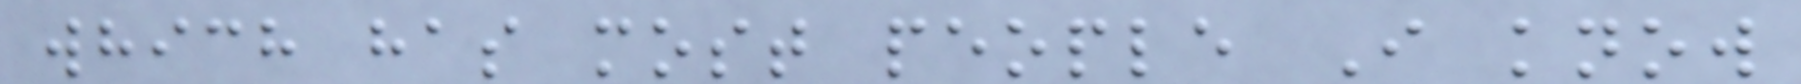which has most people I know
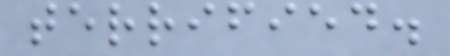terrified.
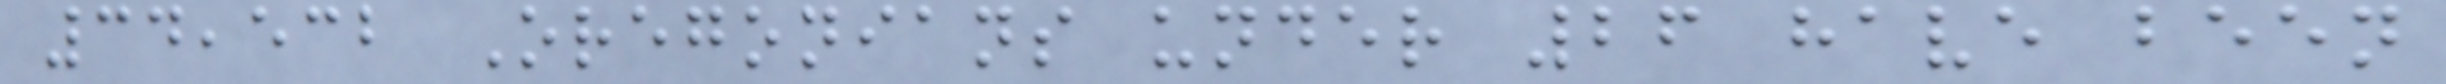34,532 Oregonians under 26 have been
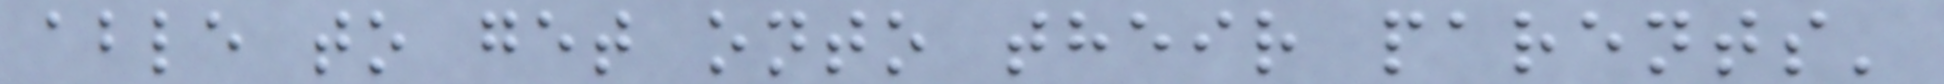able to get onto their parents'
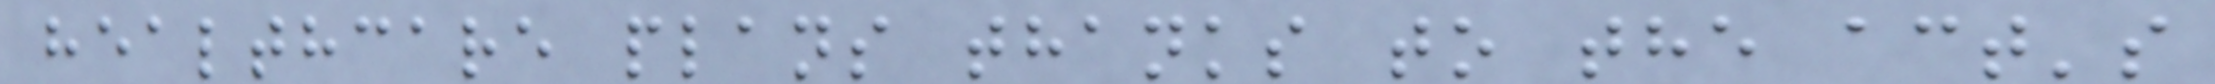healthcare plans thanks to the act's
